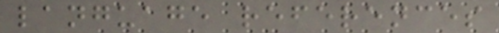language references
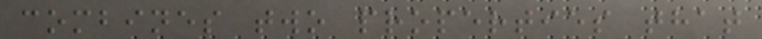combines two properties that
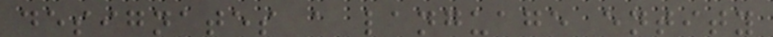designates a language entity
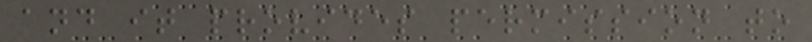and it provides permission to
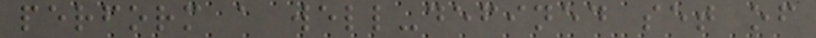perform a well-defined set of
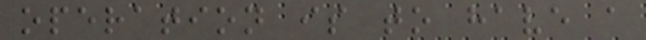operation is to have a
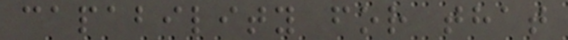capability for that
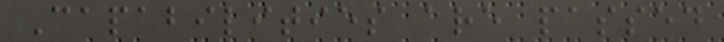Capabilities are passed
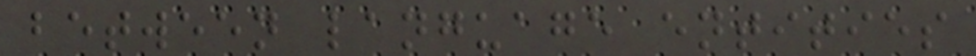between language entities
